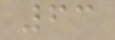63
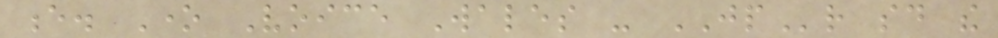e. One Voice Wales - JPr said the
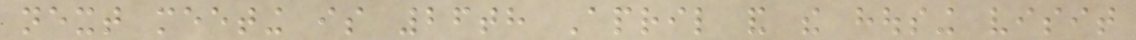next meeting is 26th April and the housing visit
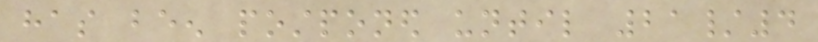has been postponed until 21/4
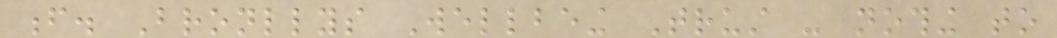f. Bronllys Wellbeing Trust - nothing to
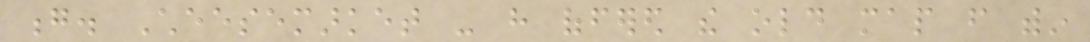g. Cheesemarket - have offered the old map from within
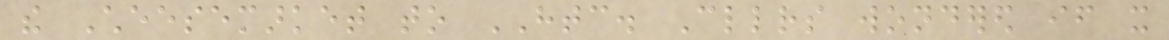the Cheesemarket to HTC. Cllrs wondered if it
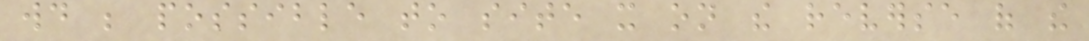would be possible to site it on the reverse of the
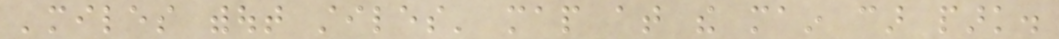'miles without stiles' map at the main car park.
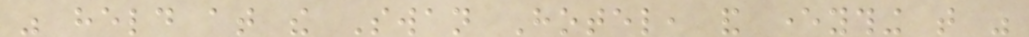was held at the Swan Hotel, and everything that was
